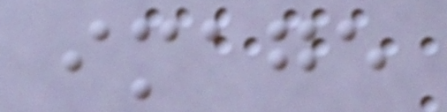image
